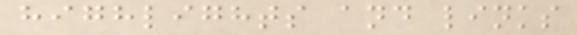highlights and links
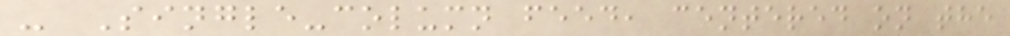- Single-column feed, centered on the
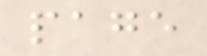page
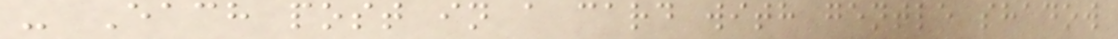- Each post in a card with gentle shadow
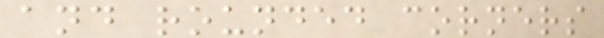and rounded corners
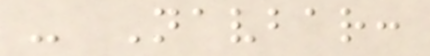- Navbar:
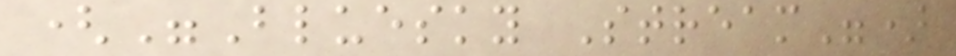("Bluesky Stream")
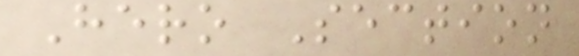Hero Section
